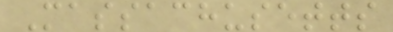Massachusetts
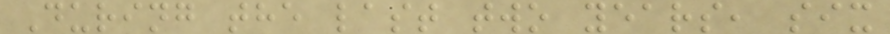During the last two years, six
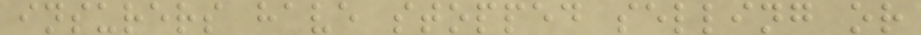insurers have stopped selling or
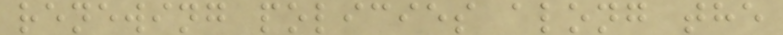renewing policies along the
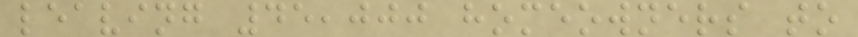leaving 45,000 homeowners to
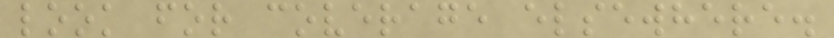look for coverage elsewhere.
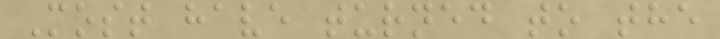Most have turned to the
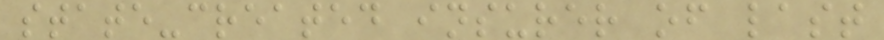state-created insurer of last
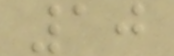10
